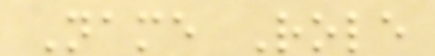Name Role
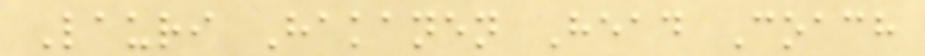Lauri Hakanen Head Coach
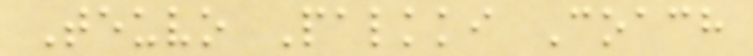Teuvo Palkki Coach
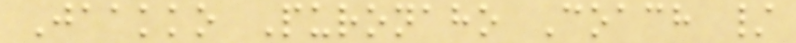Jaakko Puronaho Coach /
